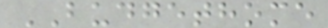BUDGETHOME
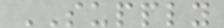SUPPLY
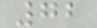72
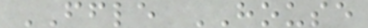FFLE HOUSE
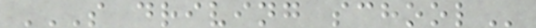S DRIVING SCHOOL
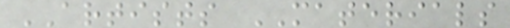ARTISTS MATERIALS
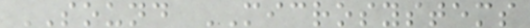SOUND MICROSYSTEMS
